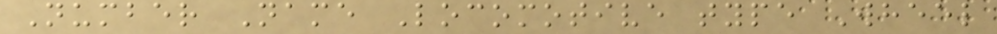Number Name Locomotive type Wheel
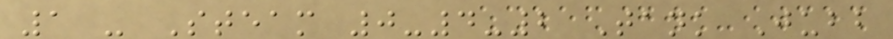1 - Steam 0-4-2 Tank Jubb
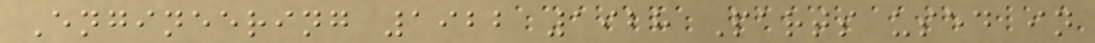Engineering 1922 1928 Parts used in
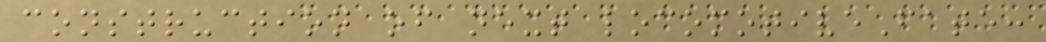construction of next locomotiveFate:
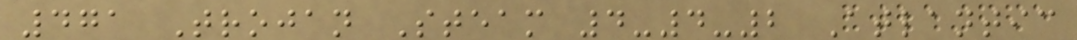471 Trojan Steam 4-4-2 Atlantic
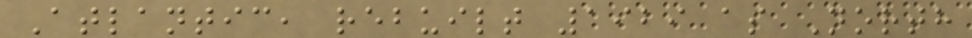Atlantic, rebuilt 1929 as North
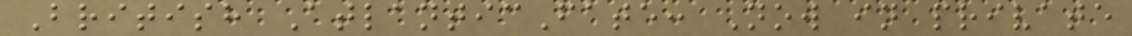British AtlanticFate: Now in private
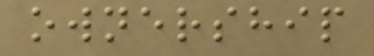ownership
